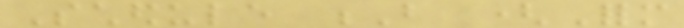Schedule B (Form
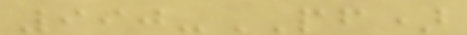990-PF)
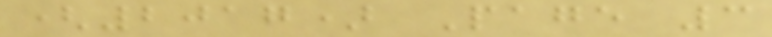(2017) Page 3
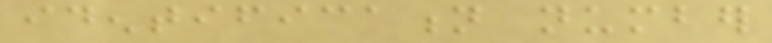identification number
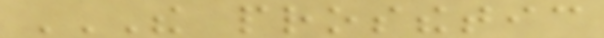THE PROSTHETIC
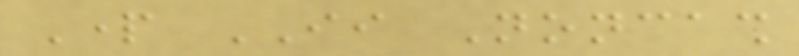Part II Noncash
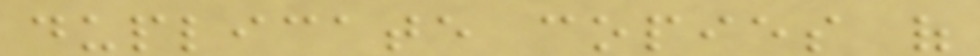duplicate copies of
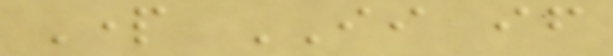Part II if
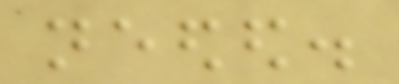needed.
